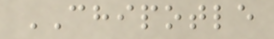CHIPOTLE
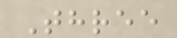Three
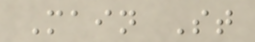Main St
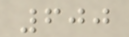600
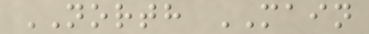NORTH MAIN
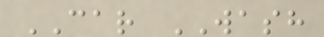CAR WASH
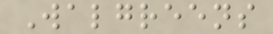Walgreens
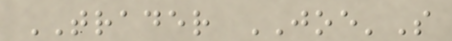TRADER JOE'S
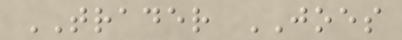TRADER JOES
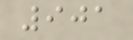901
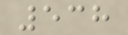538
